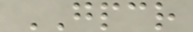GPCR
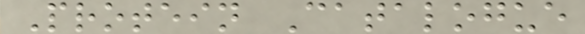Protein Catalogue
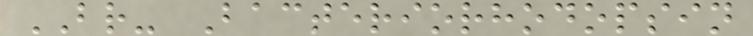BR- Bacteriorhodopsin
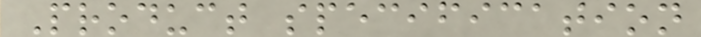Product specification
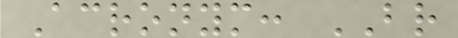Acronym: BR
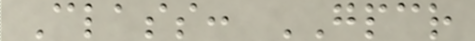Class: GPCR
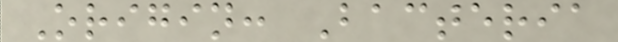Origin: Bacteria
